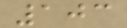103
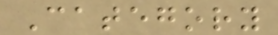Category
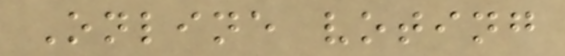Online voting
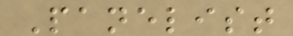Panelist
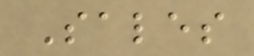Sales
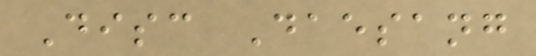Disc Daesang
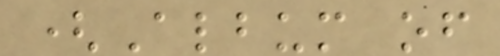(Album of
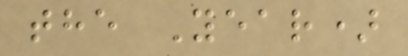the Year)
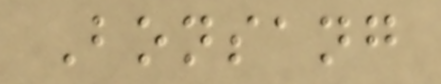Bonsang
